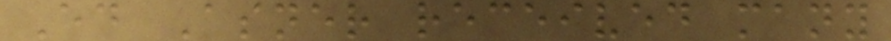Ed Asner received many
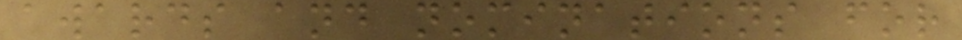awards and nominations for
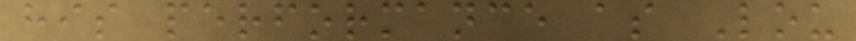his performance as Lou
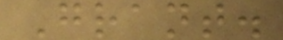Grant.
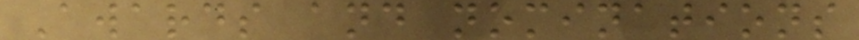Awards and nominations
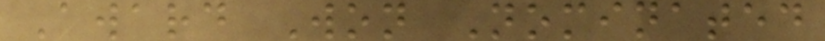Award Won Nominated
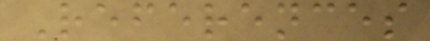References
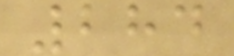284
